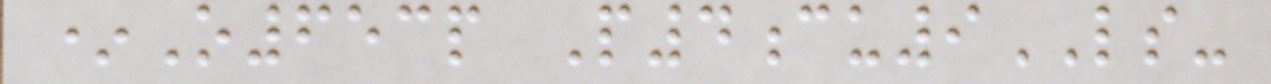*O653p P4cu9LS-
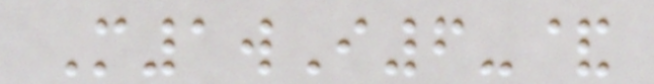M1wI6-&
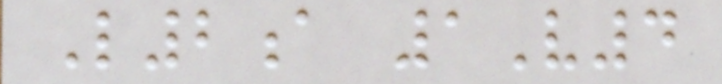L2a 1V4
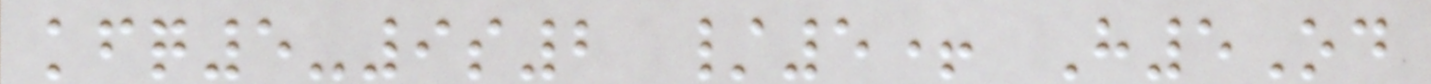kfq5-9s2 /5+ H5Od
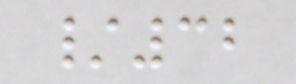/32
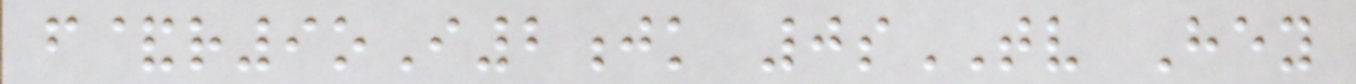f&r9oI2jk 0sTV Hey
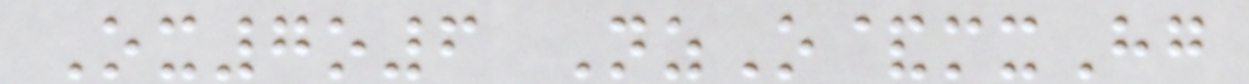Ox7o6 NzO&mxHg
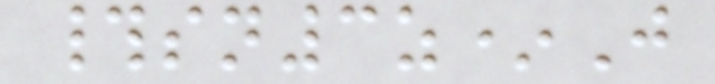#sn3z*J
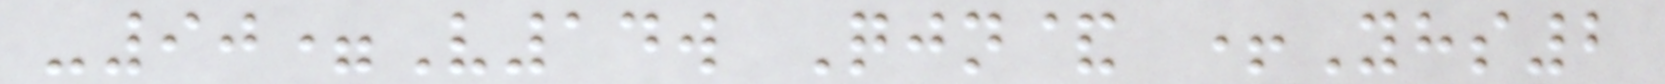-90=V14w Qjn& +Yhs2
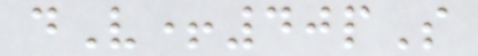dV+40pS
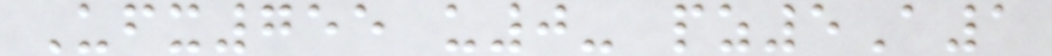Ufx755 u0- pz5A1
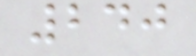240
